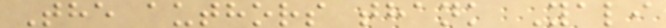The authors thank Yali
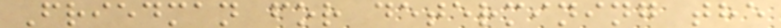Friedman for determining the
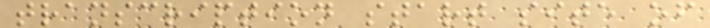transcription start site of
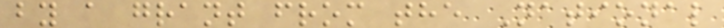by a grant from the National
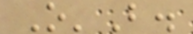O'B.
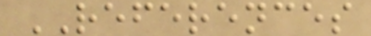REFERENCES
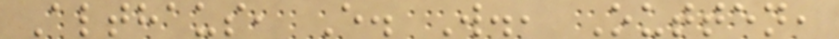Althaus, E. W., Outten,
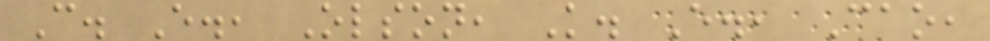C. E., Olson, K. E., Cao,
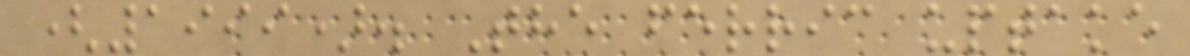(1999). The ferric uptake
